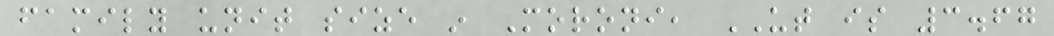family unit size in Moroni, UT is 3.67
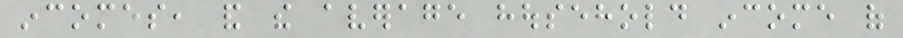incomes, and the average household income of
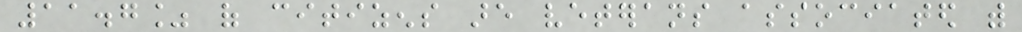11.7% of citizens are veterans associated with
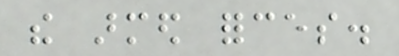the armed forces.
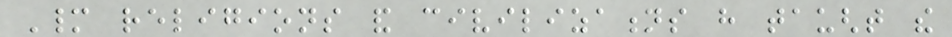Many religions and civilizations have taught the
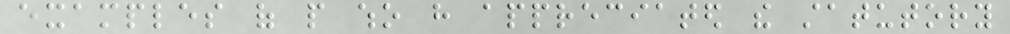examples of people who have appreciated the statutory
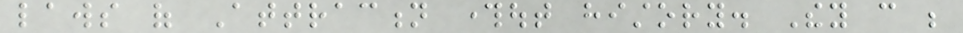laws of Attraction throughout history. They can be
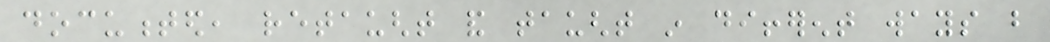documented, retaught and taught in different ways but
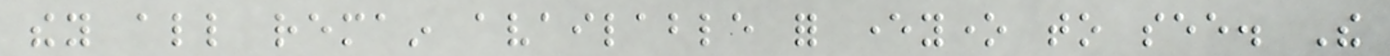they all remain available for everyone to see. The
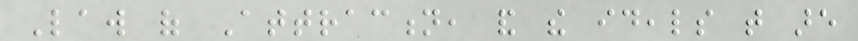Law of Attraction, and the ideals that are
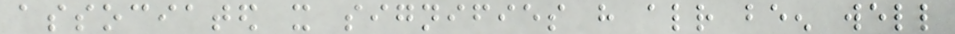associated it signifies have already been well
